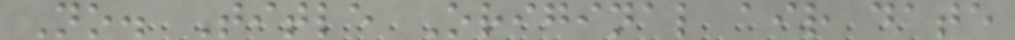No. Title Original air date
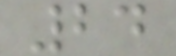24
